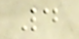4
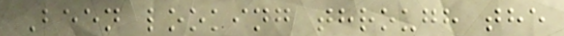Been looking through the
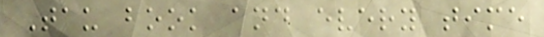Tau book and every time
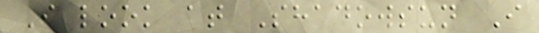I look at Shadowsun I
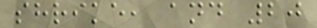shrike, and 20
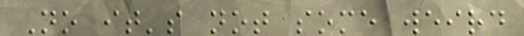No it's not some weird
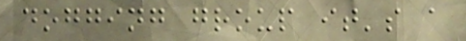dogging group it's a
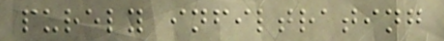purely infiltrating
